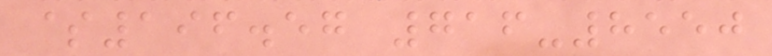$196.57 716-8550
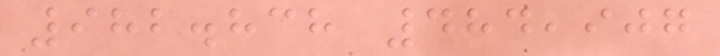982.838 484,907
